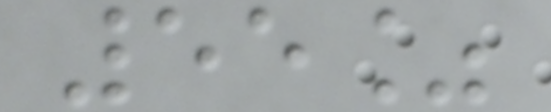55%
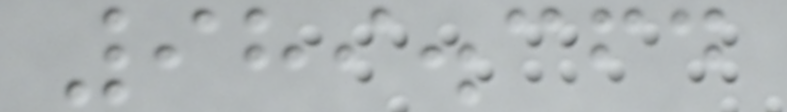989.364
